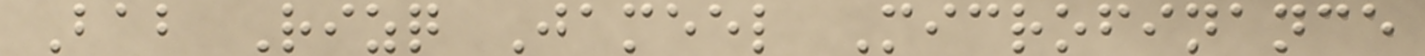Bab Rizq Jameel Microfinance
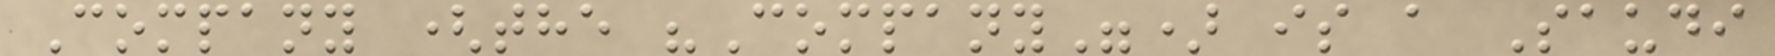Company (the "Company") is a Saudi
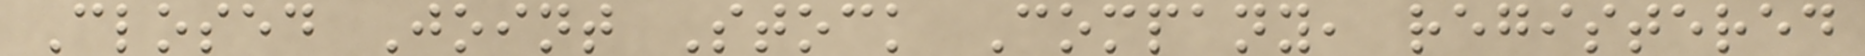Closed Joint Stock Company, registered
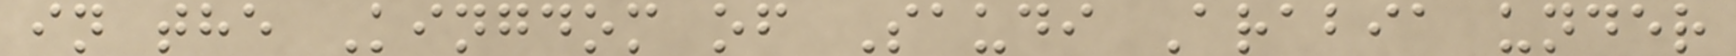in the Kingdom of Saudi Arabia under
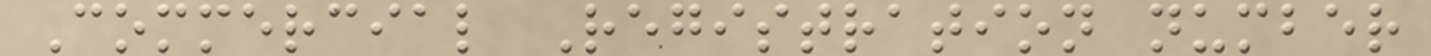Commercial Registration number
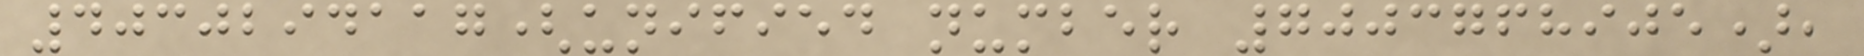4030294117(unified number 7003768905),
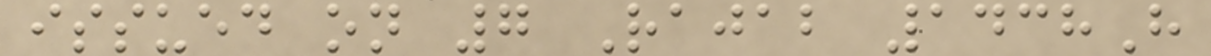issued on 7 Rajab 1438H
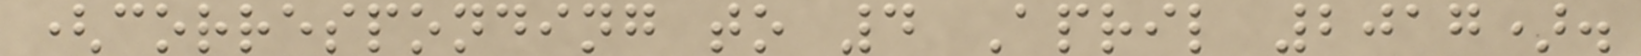(corresponding to 4 April 2017).
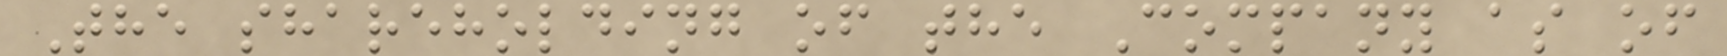The shareholding of the Company as of
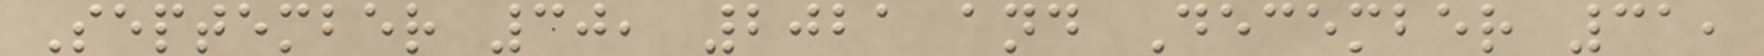September 30, 2021 and December 31,
